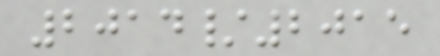2014/2015
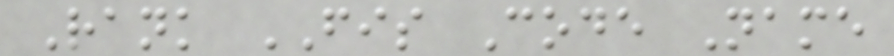Rank FIS Code Name
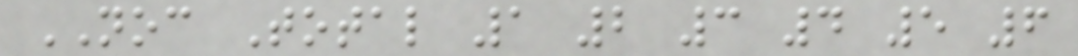NOC Total 1 2 3 4 5 6
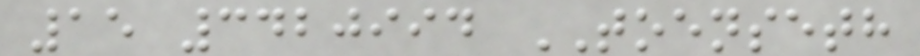15 3420994 TOENSETH
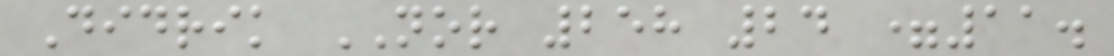Didrik NOR 258 24 =11.
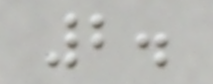2.
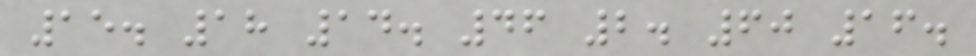15. 18 14. 46 2. 60 16.
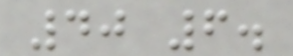40 6.
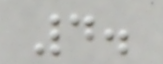4.
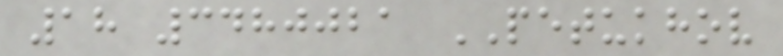18 3480021 PETUKHOV
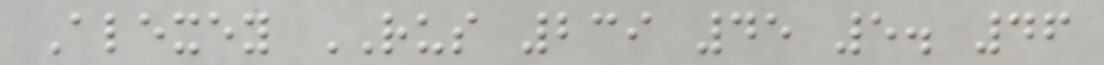Alexey RUS 239 45 5. 46
